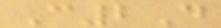C2D
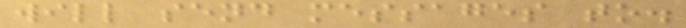will send messages to.
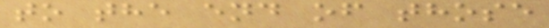to the end of those
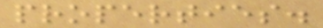properties.
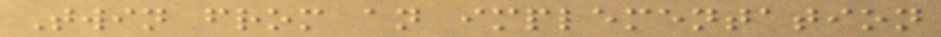Twin from an implementation
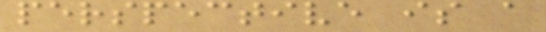perspective is a
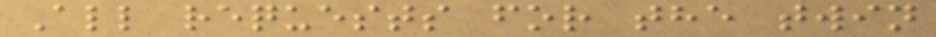All requests for the twin
